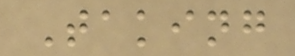Taking
